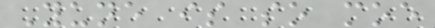Yune is so moe
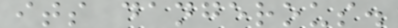its dangerous.
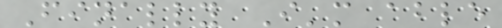Finally I'm able
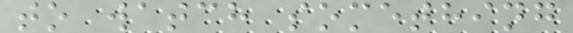to watch something
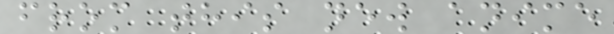from this new anime
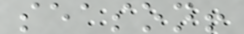season!
